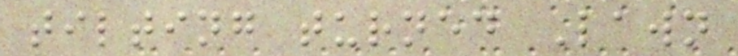tilting turned Lawn
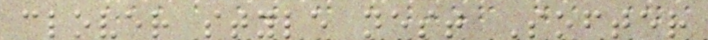clover style nest Softer
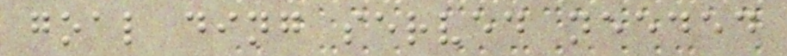goal ding served needed
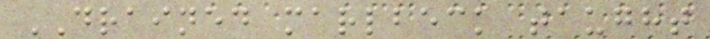DRAINED marlbeck taught
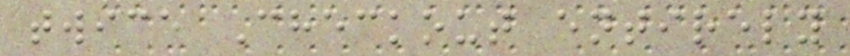twice Checkout entirely
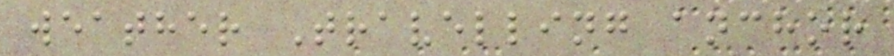weather Travelling anchor
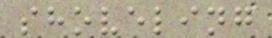shoveling
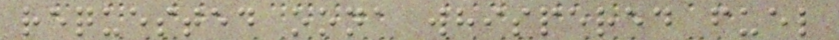requested oona whispered fuel
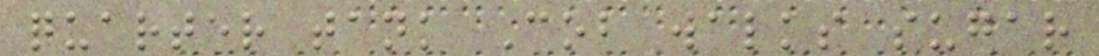quarter tank Cob walks sugar
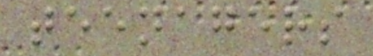teenagers
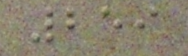259
